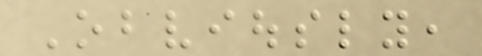Obviously,
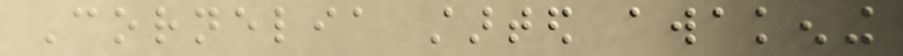Cornelia started awakening
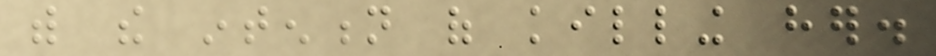with the intention of killing her.
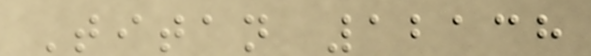Titan 12138
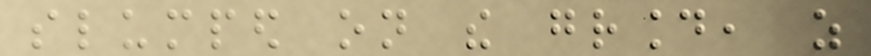slumped on the ground, as
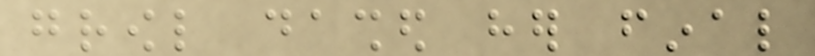growl dashed her final
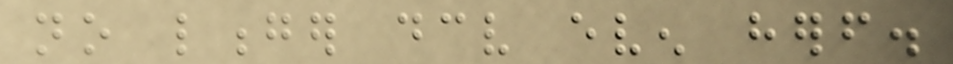no longer deceive even herself.
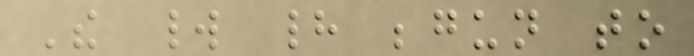The world had begun to
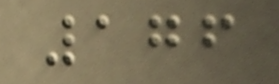176
